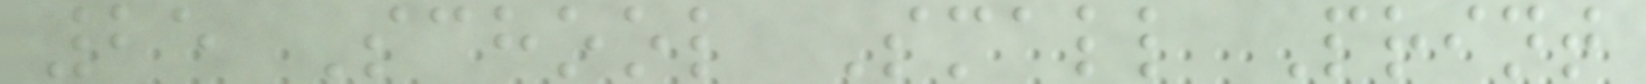25 School Small Print
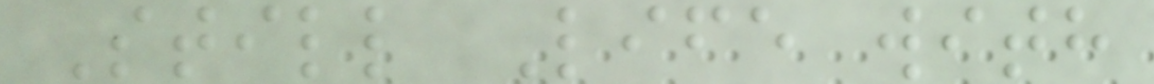Still Life with
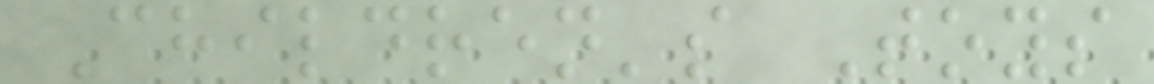Children's Toys
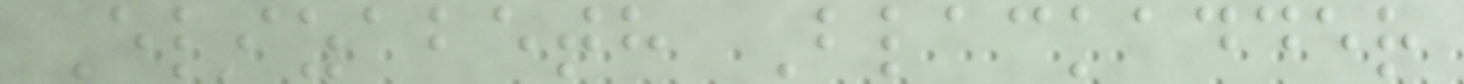Elizabeth Blackadder
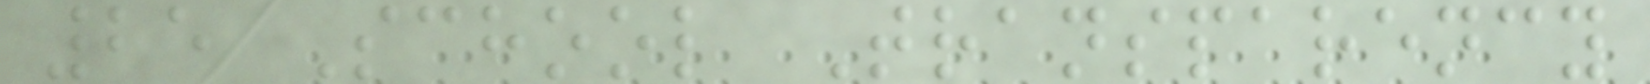25 School Transparency
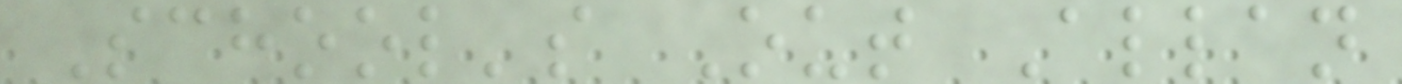School's Out Allan
